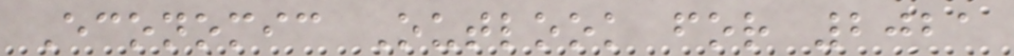Economic Outlook for 2021
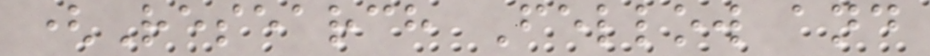(Research Fellow and
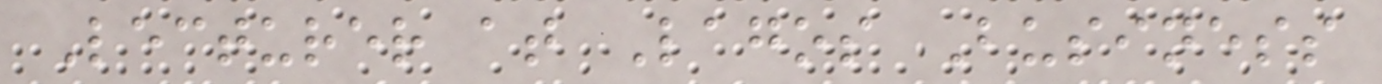Lecturer at Lagos Business
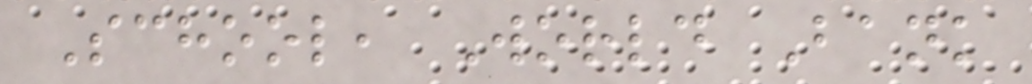School, World Bank
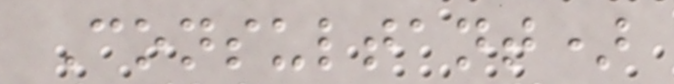Consultant)
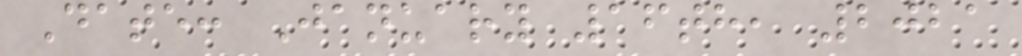Date: January 16th, 2021
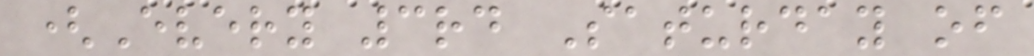(Every 3rd Saturday of
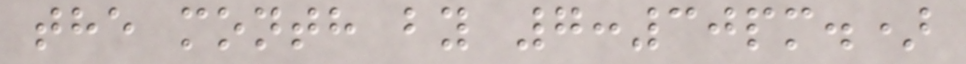the month by 7:30pm.)
